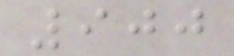900
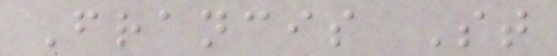Francis St
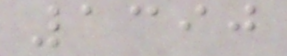1390
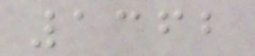1362
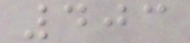403
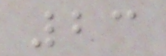23
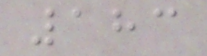183
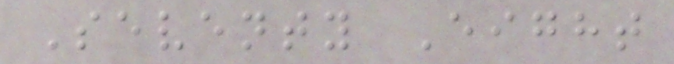Seventy Eight
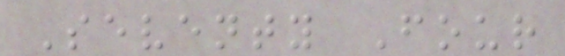Seventy Four
